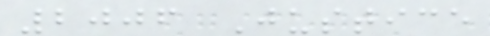2006 Justice
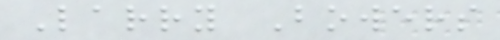Larry Bowers
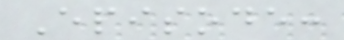Episode:
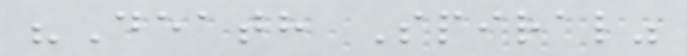"Death Spiral"
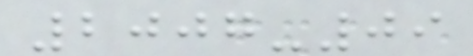2007-09
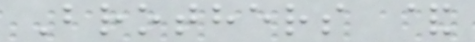Brothers &
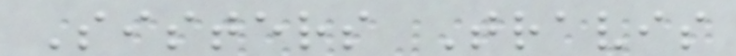Sisters Travis
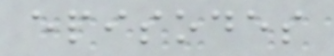episodes
